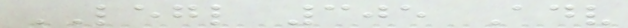LEGL 305 Adv
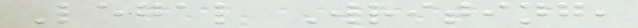Legal Writing,
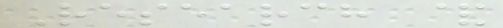Research &
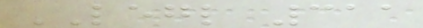LEGL 311
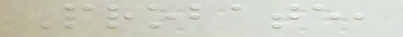Probate,
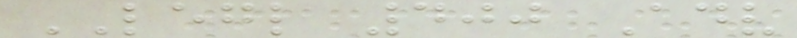LEGL 400 Adv
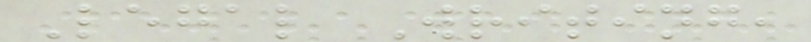Legal Writing,
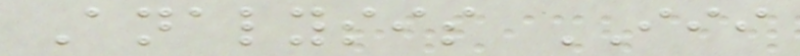Analysis III
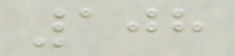108
